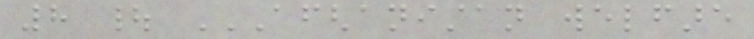8 | AFGHANISTAN WELFARE
